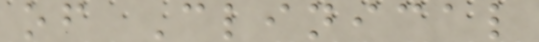of Clinical
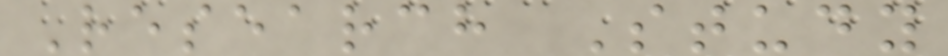Research Study
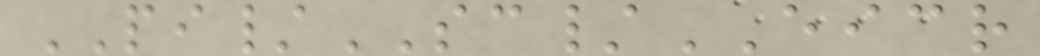PI/SC/EICR
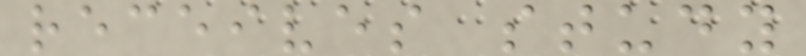receives study
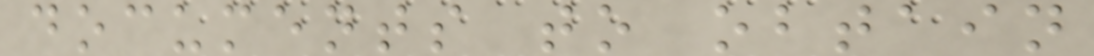documents to obtain
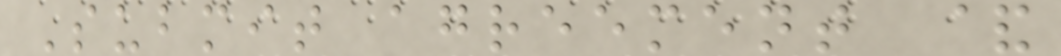Submit agreement &
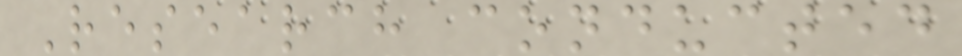Research conducted
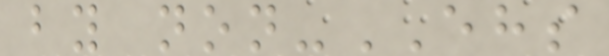by non-EHS
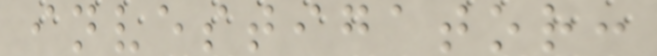investigator:
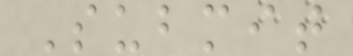Submit
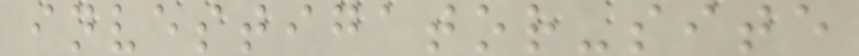investigator-site
